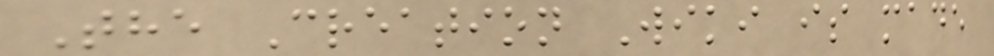The Creation Wiki is made
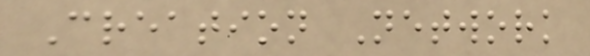Creation Network
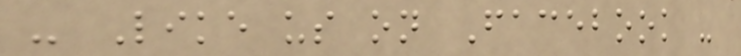- Like us on Facebook -
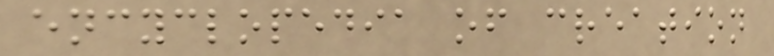encyclopedia of creation
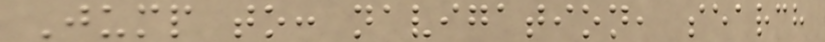Jump to: navigation, search
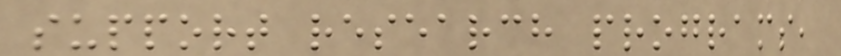support research programs,
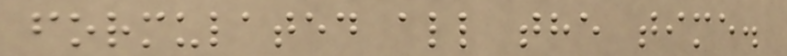formulated all the time.
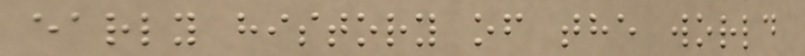early history of the world
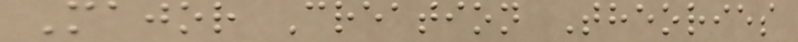Major Creation Theories
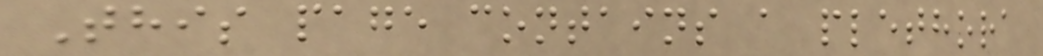This page contains a plethora
